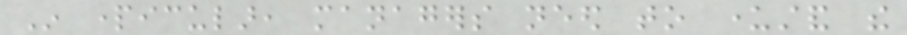In particular, managers need to understand the
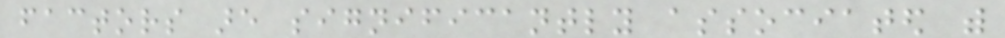factors are significantly associated with
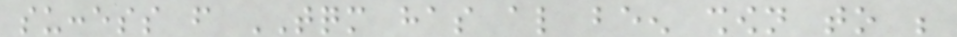success from TQM has also been shown to be
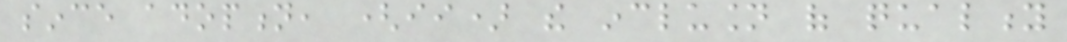since adoption, (ii) the inclusion of quality
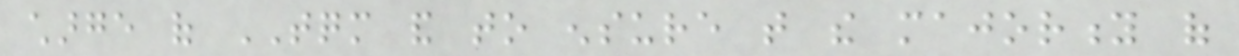charge of TQM and to ensure that the majority of
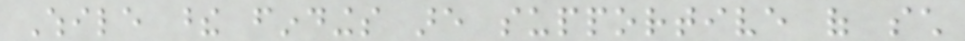While these findings are supportive of such
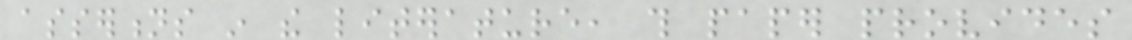assertions in the literature, this paper provides
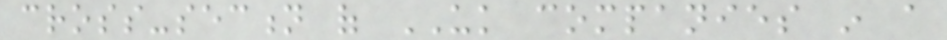cross-section of UK companies in a
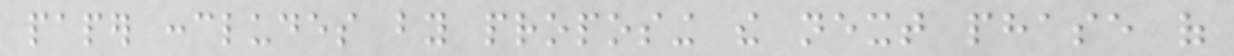paper concludes by proposing the next phase of
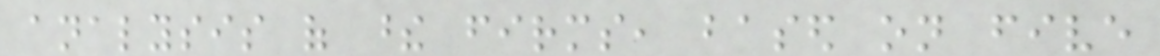analysis of these firms, based on five
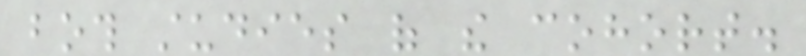both studies of the cohort.
